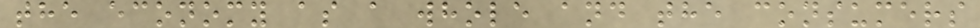the economy as a whole and the consumers
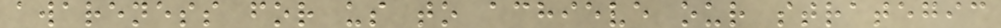awareness for us to achieve our strategic
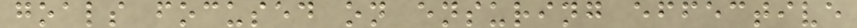goals focused on ensuring effective
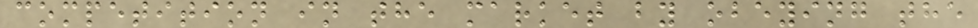competition in the market by obeying the
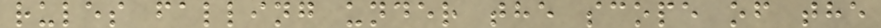rules falling under the scope of the
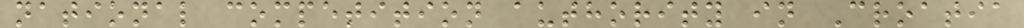national competition authority in Croatia
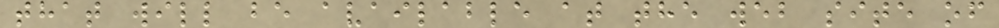that will be available at the web site of
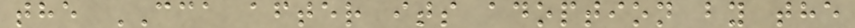the CCA after its adoption by the
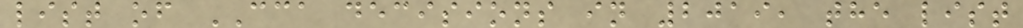list of CCA decisions in 2019, the list
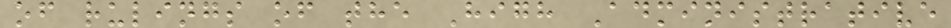of rulings of the High Administrative
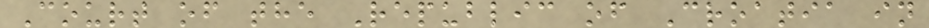Court of the Republic of Croatia in
